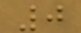0
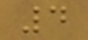4
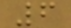6
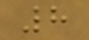8
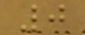0
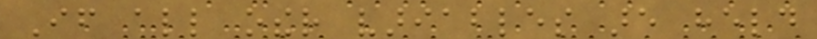If all other variables are held
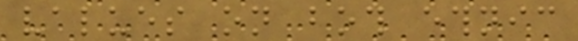values on both ethnic
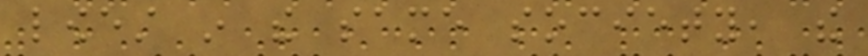lowest in the same society, the
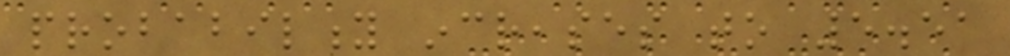probability increases to 5.51
